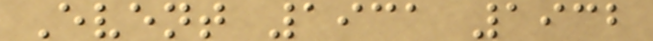Event 1931 1932
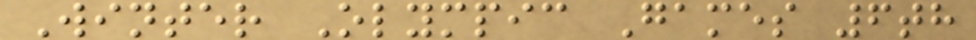Winter Olympic Games 6th
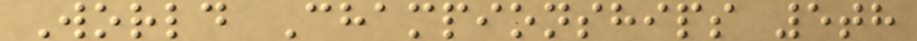World Championships 5th
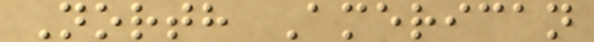North American
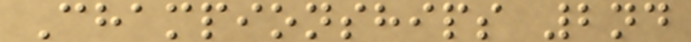Championships 2nd
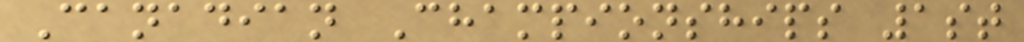Canadian Championships 1st
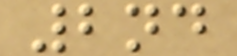2nd
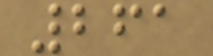261
